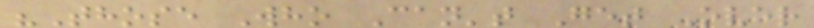"Those Who Can't Get Over
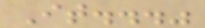It..."
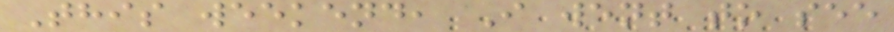This weekend, I went to see
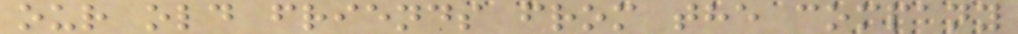our old friends from the company
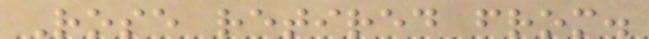Rose retired from.
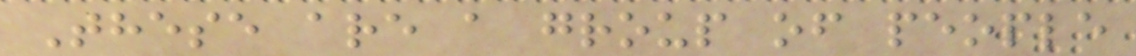These are a group of people
